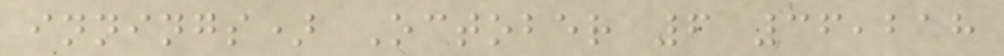innings) October 6 36,218
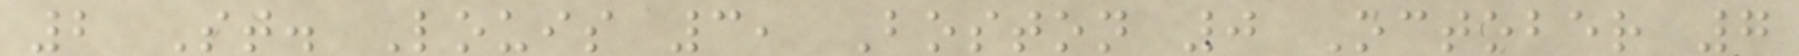2 St. Louis 3, Boston 0 October 7
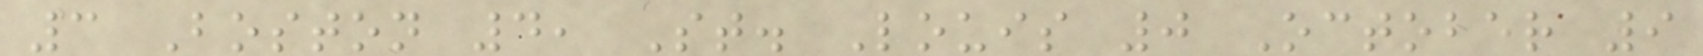3 Boston 4, St. Louis 0 October 9
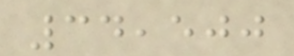34,500
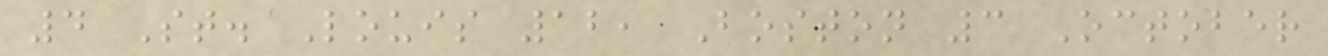4 St. Louis 12, Boston 3 October
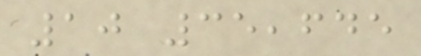10 35,645
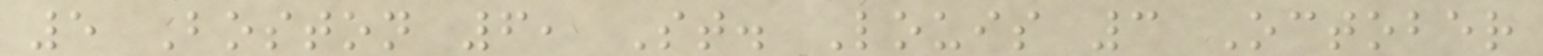5 Boston 6, St. Louis 3 October
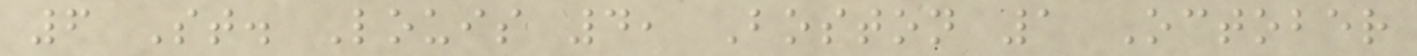6 St. Louis 4, Boston 1 October
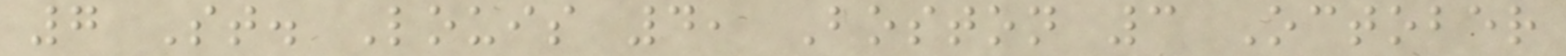7 St. Louis 4, Boston 3 October
